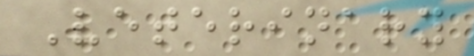Veterinary
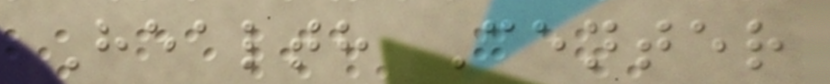Health Center
